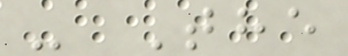- The
